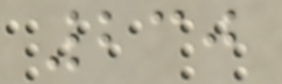230
